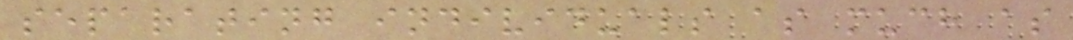separating individuals as much as
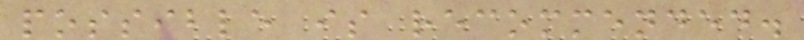possible is recommended.
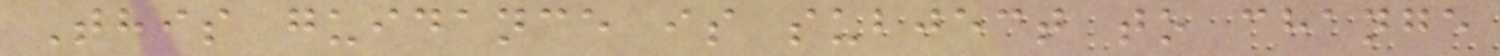This guidance is subject to change
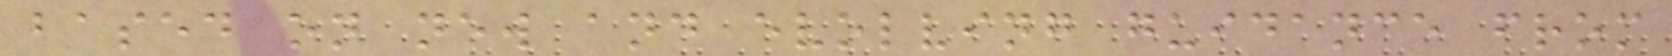based on new and evolving guidance from
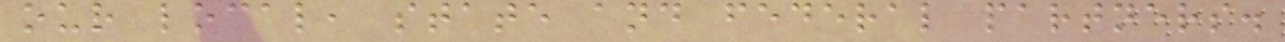our local, state and federal partners.
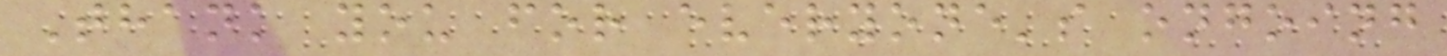Thank you for everyone's ongoing
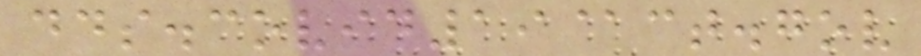dds.covid19@ct.gov
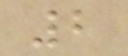2
